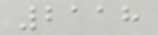2118
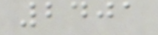2401
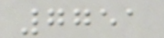7751
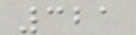321
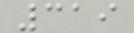319
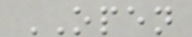OPEN
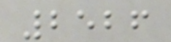2526
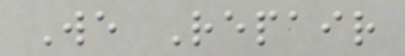We Repair
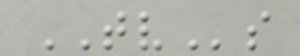TVs
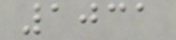1031
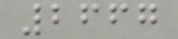2667
